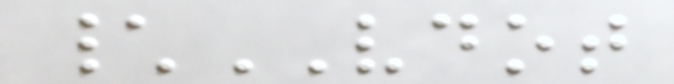\VDOT
